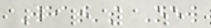What's New
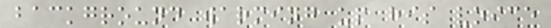background warming up his voice
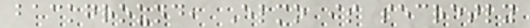background, Elmo is secretly
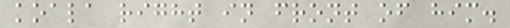koala right in front of him.
